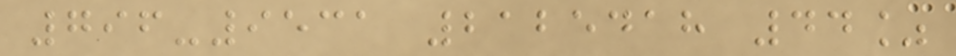796-9531 2125418 44%
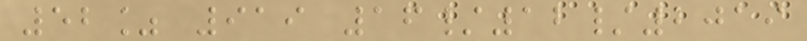52% 919 16/12/2019
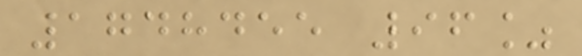1748455 96%
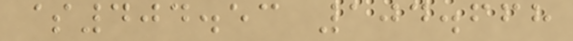$404.53 104.668
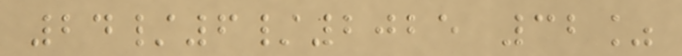24/6/2025 32%
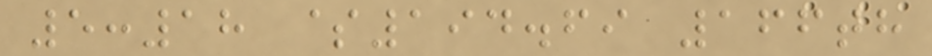5:18 $194.69 166th
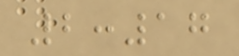2:17
